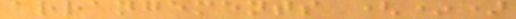arrangements (*)
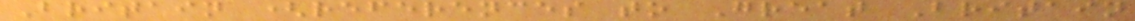Britain (references to Great Britain
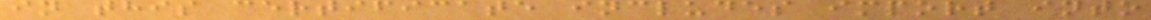in this certificate includes import into
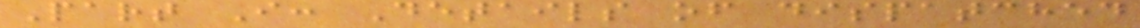Part I: Details of dispatched
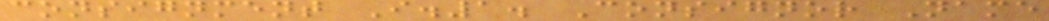consignment I.1. Consignor Name
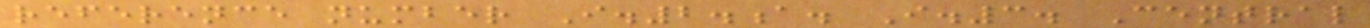reference number I.2.a. I.3. Central
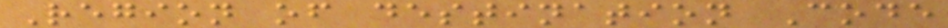Region of destination Code
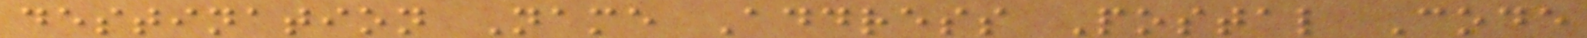destination Name Address Postal Code
